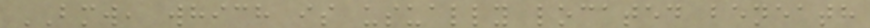BMW, which is usually located beneath
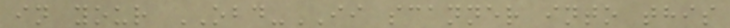in your OBD-II scanner into this
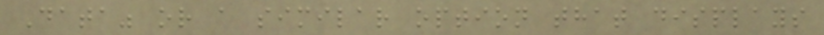Data" or a similar option that displays
